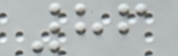86
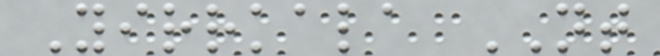Yirrkala NT
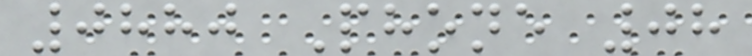0880 Phone 08
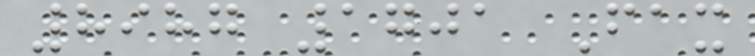8987 1701 Fax
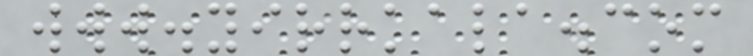www.yirrkala.com
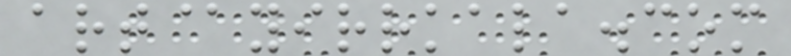art@yirrkala.com
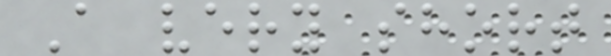A very short
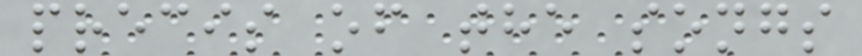precis of the songs
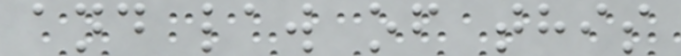and law of this
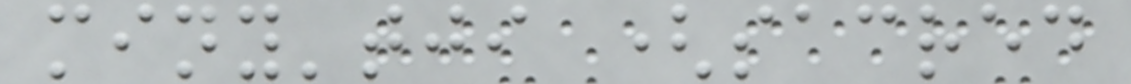miny'tji (sacred
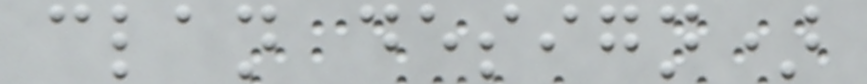clan design)
